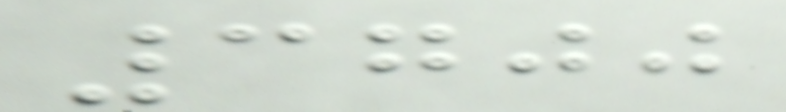3700
